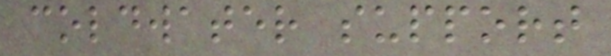coldwater support
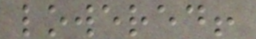lowered!
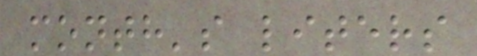month's liters
